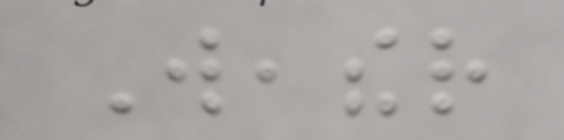Weather
